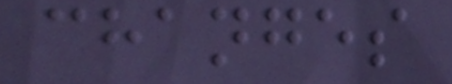changes
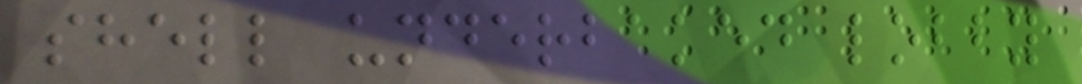shell underbaked lobby
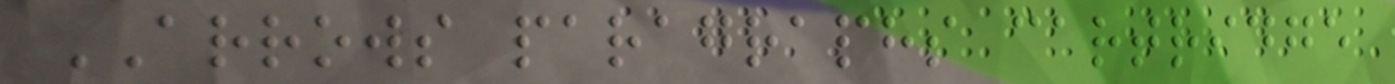ARROWS paragraphs cartridge
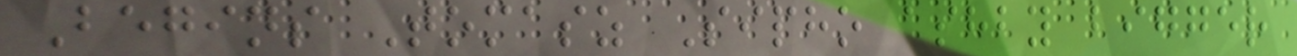Begins Tomasz Sipho ashby bigger
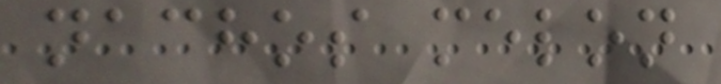nachos melon
